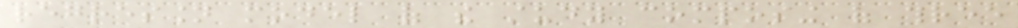regression model of the study composing of three
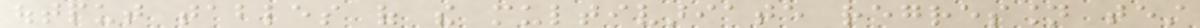output tables of the multivariate regression test
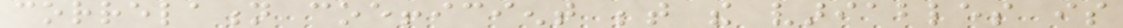correlation coefficient between the variables is
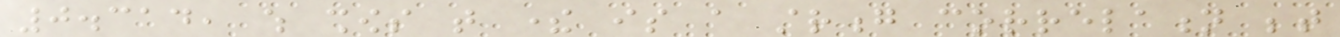0.314, which shows that there is a strong correlation between
